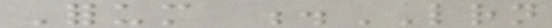Forum .LRN
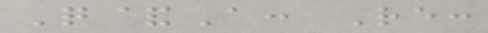Q&A: Re:
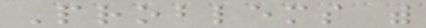Problems with
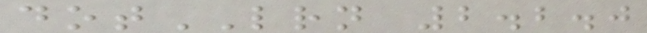dotLRN 2.2.0
